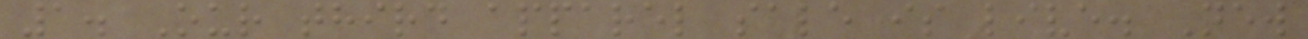1. Our third apparel sale is live. New
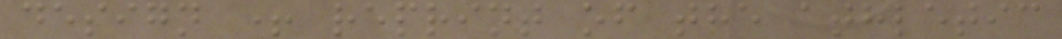design + reprint of the athletic
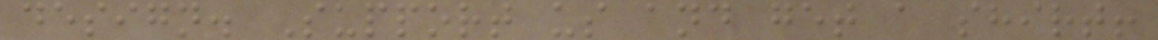design. Support us and get a shirt!
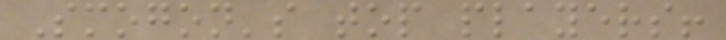Smogon's top players!
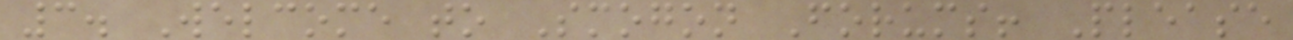3. Welcome to Smogon Forums! Please
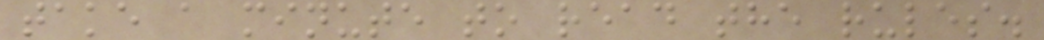take a minute to read the rules.
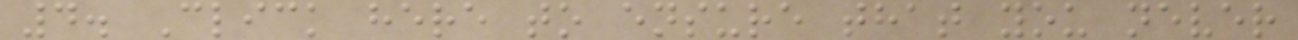4. Click here to ensure that you never
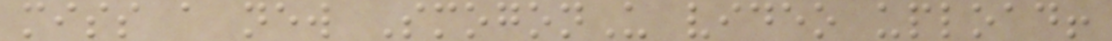miss a new SmogonU video upload!
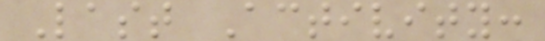Last Activity:
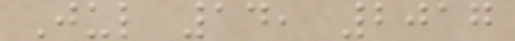Jul 14, 2017
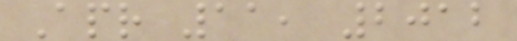Apr 11, 2012
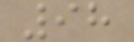98
